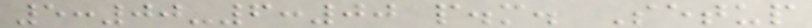5:00-6:00 p.m. Setup
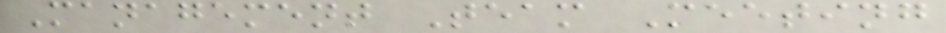Management Team Meeting
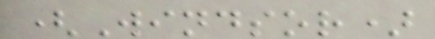(Windsor)
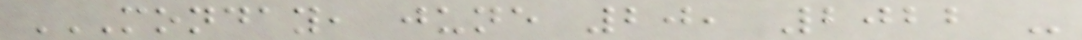MONDAY, JUNE 20, 2022 -
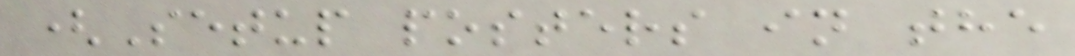(Setup posters in the
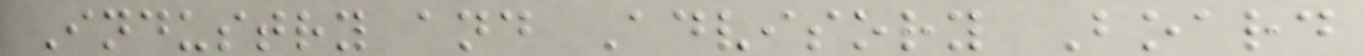Industry and Advisory Board
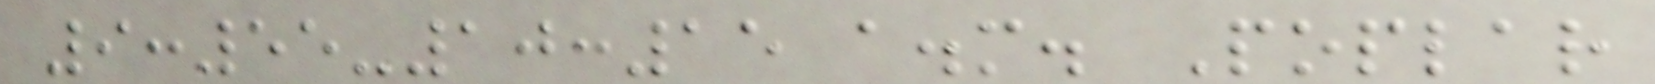9:55-10:15 a.m. Poplar
